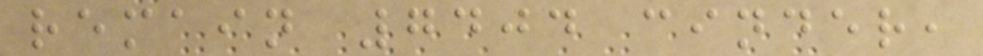remain 7404 cinder,
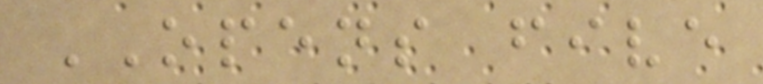OPENS five
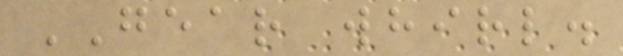GEAR whirl.
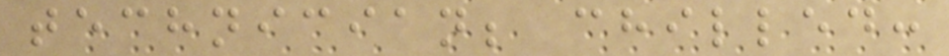technician; chilled:
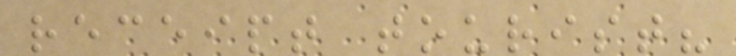receipt tourist?
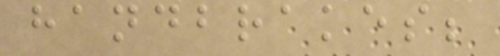handbrakes;
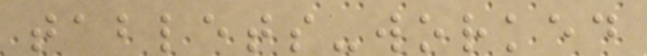tablets-worked
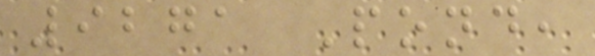9271 Pond,
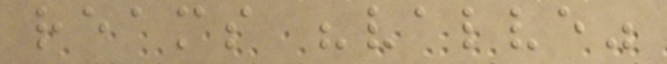reams "valve"
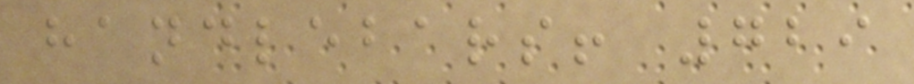handlebars! 729
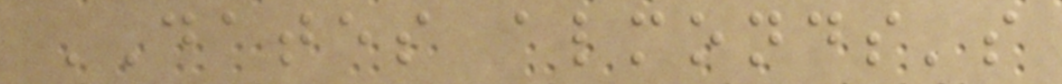DATES almonds's
